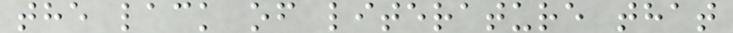the lack of literature that
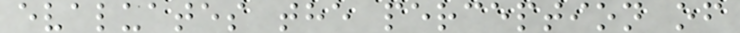evaluates the perception of
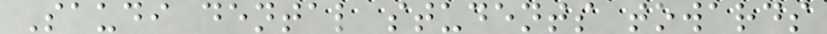Saudi dental students towards
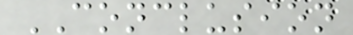CONCLUSION
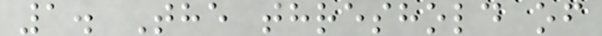1. The threshold of
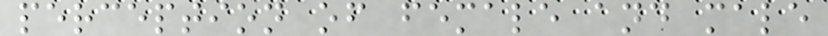perception of female and male
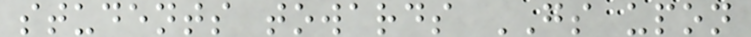students towards GS upon
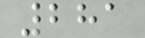281
